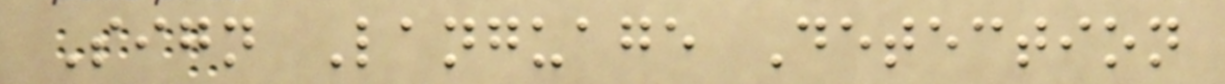Sign Language Detection
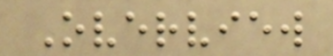Overview
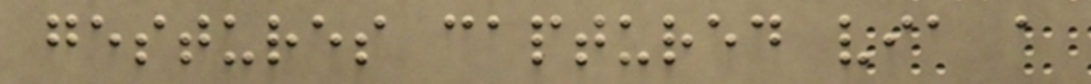gestures captured via a
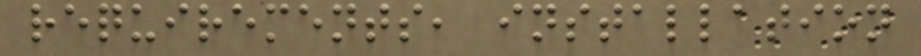requirements, installation
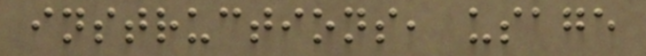instructions, usage
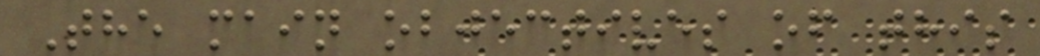The main objectives of this
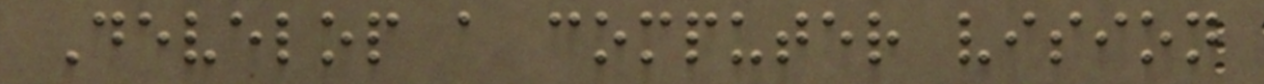Develop a computer vision
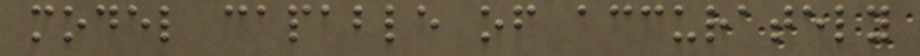model capable of accurately
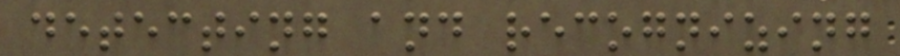detecting and recognizing
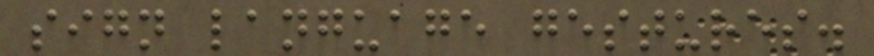sign language gestures.
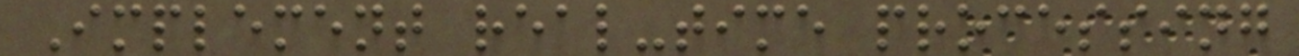Implement real-time processing
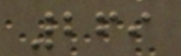269
